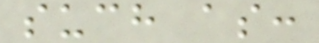such as:
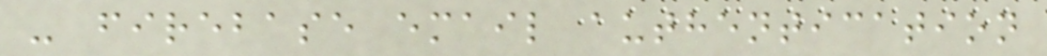- firebase email authentication
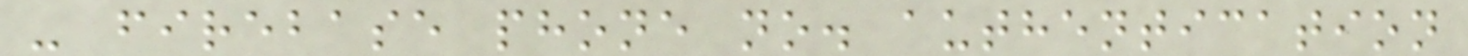- firebase phone no. authentication
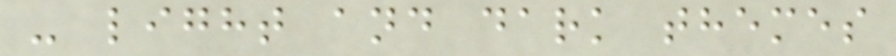- light and dark themes
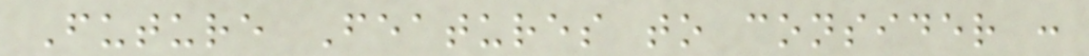Future Features to consider :
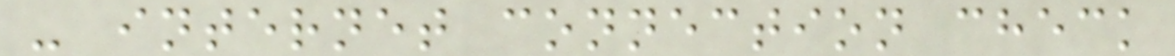- internet connection check
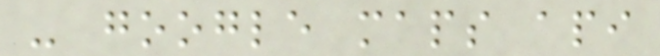- google maps api
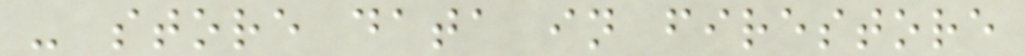- store data in firestore
